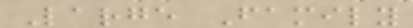Large Family
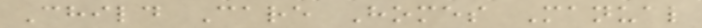Child Care Homes Manual
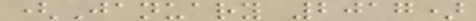(January 2017)
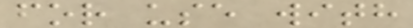for use with
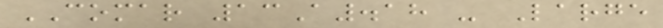COMAR 13A.18 - Large
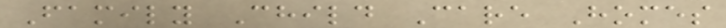Family Child Care Homes
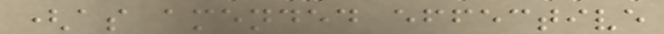(as amended effective
